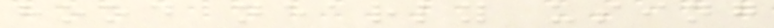hood nearly using
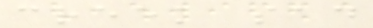creek sad
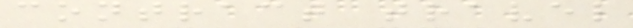contract travel
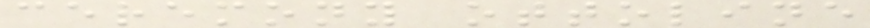ceremony ottoline
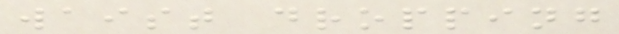waist dropping
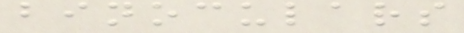binoculars
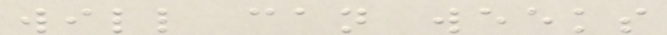will can weeks
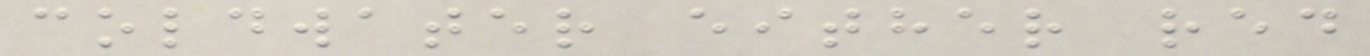coldwater either red
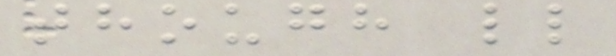though ll
